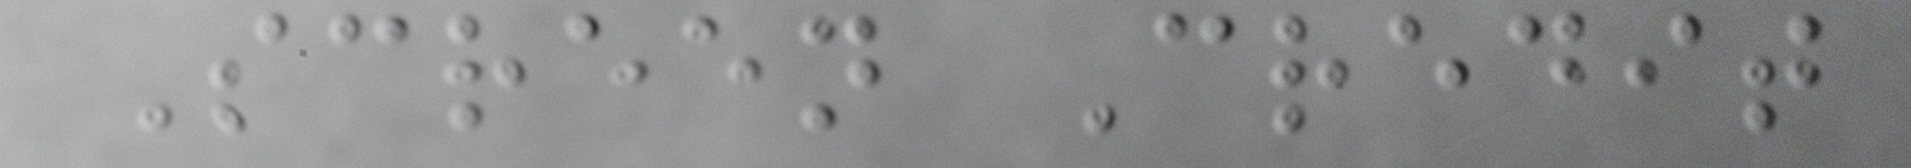Screen Credit
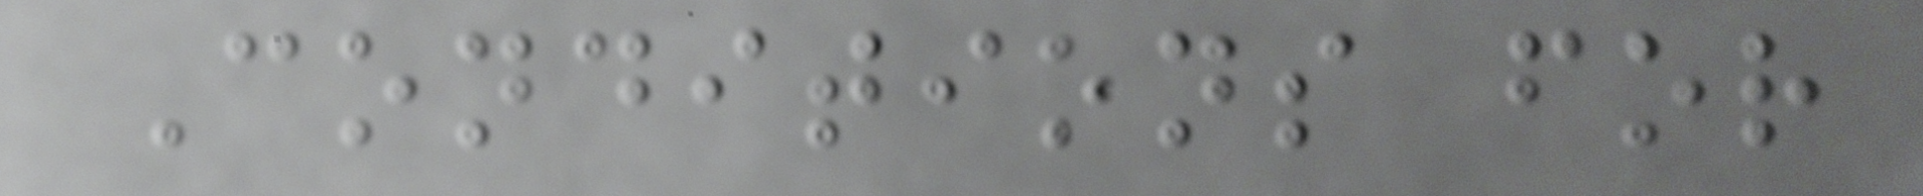Conditions for
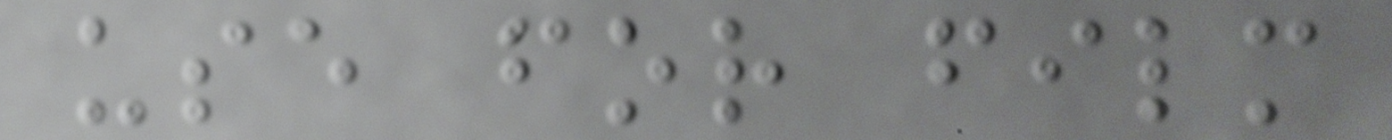use for film
